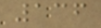136
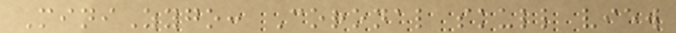MiniZygo: Coronal skull view
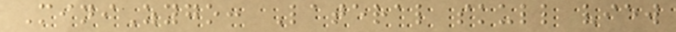MiniZygo: Lateral skull view
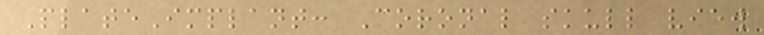PlateImplant: Coronal skull view
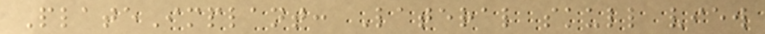PlateImplant: Lateral skull view
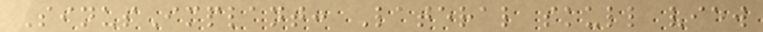SinusImplant: Lateral skull view
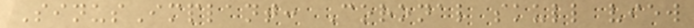SinusImplant: Coronal skull view
